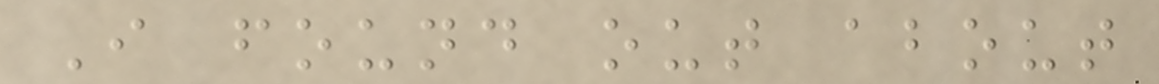I found out about
